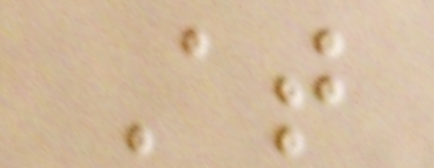At
